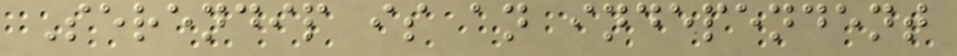Serendip is an independent
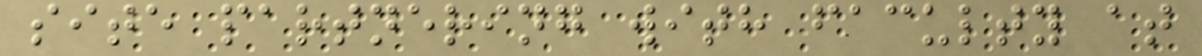site partnering with faculty at
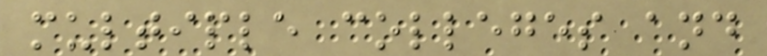multiple colleges and
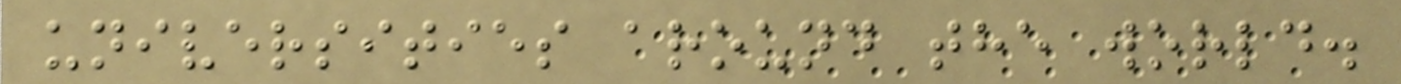universities around the world.
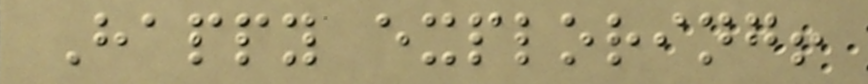Happy exploring!
